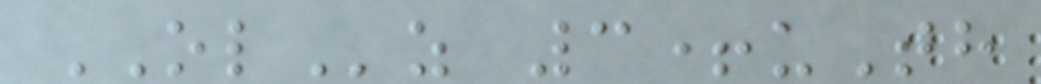OLz 3+uTh
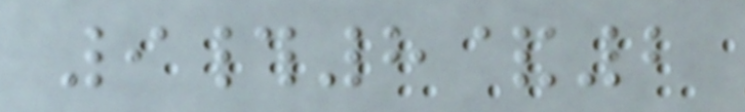9#8&2
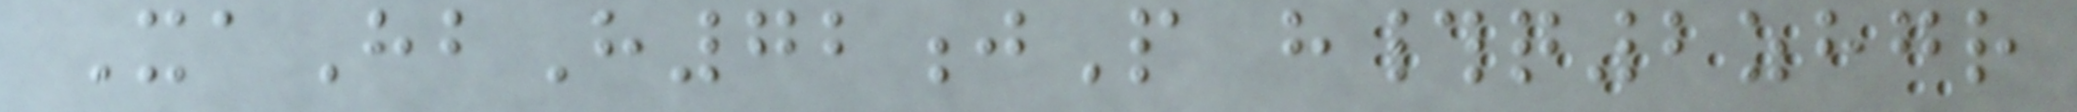XaHbH72jP h#q2zhgr
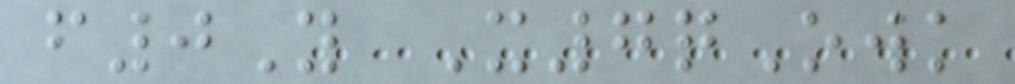f0Y X7qOwk
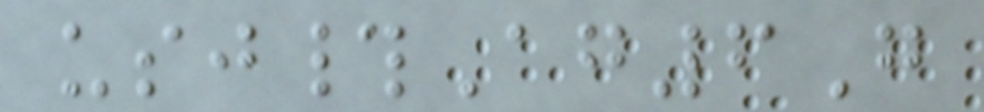usj#Ag6G
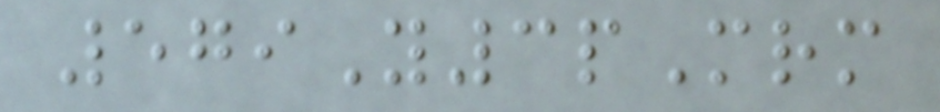579Y3pMrm
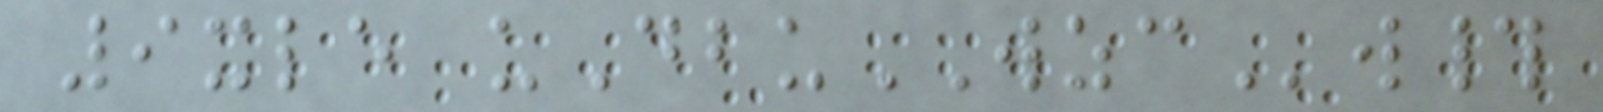9xle uDbuWZCw#
